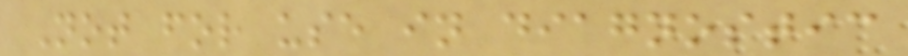Not for use in diagnostic
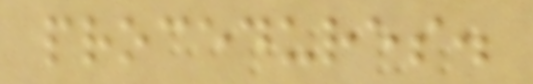procedures.
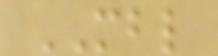MBL
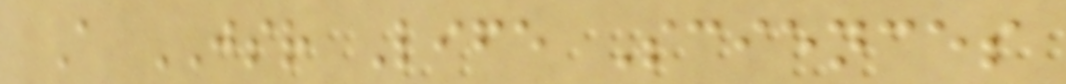A JSR Life Sciences
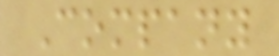Company
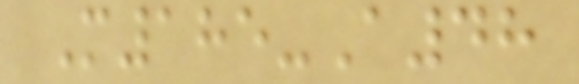M185-A48
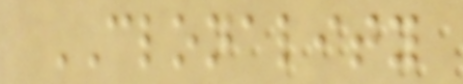CLONALITY
